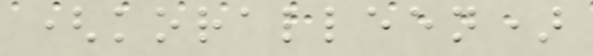(koralleen)
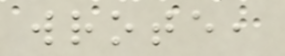wrote,
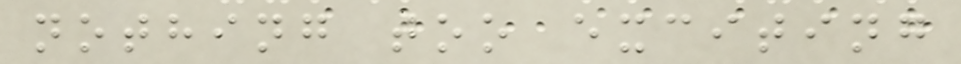nothing too exciting
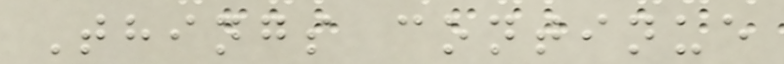Things continue
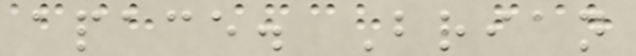apace. Brian
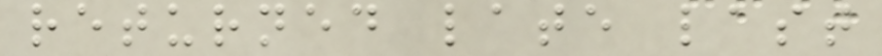returned late last
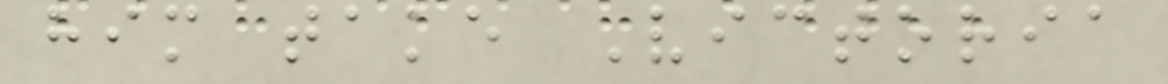him take Victoria
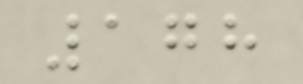178
